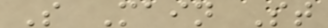S Main St
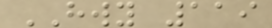HWY 119
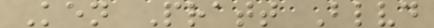Ken Pratt Blvd
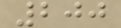200
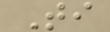Ti
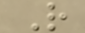R
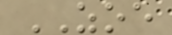ZOE
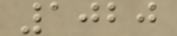1020
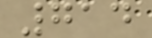714
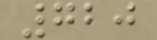720
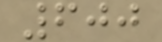600
